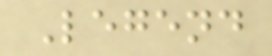Legend
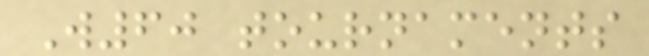W60 tournaments
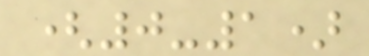(0-1)
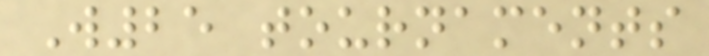W25 tournaments
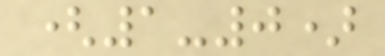(1-0)
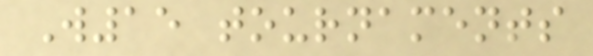W15 tournaments
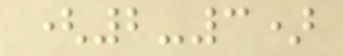(2-3)
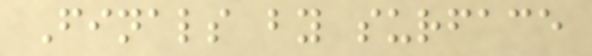Finals by surface
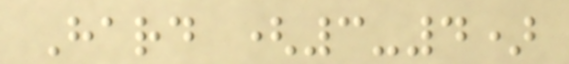Hard (3-4)
